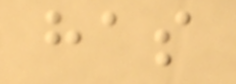has
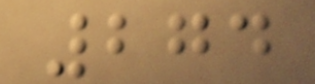274
